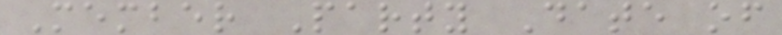Member Party Date of
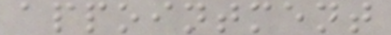appointment
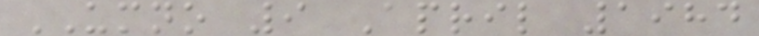UMNO 9 April 1984
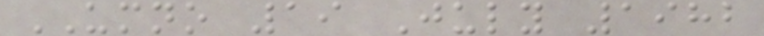UMNO 19 July 1982
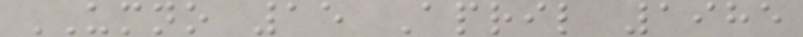UMNO 15 April 1985
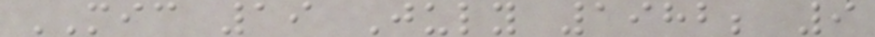MIC 19 July 1982; 9
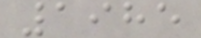1985
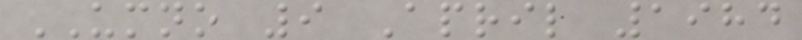UMNO 9 April 1984
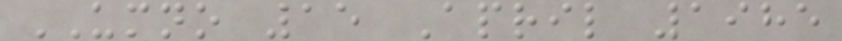UMNO 15 April 1985
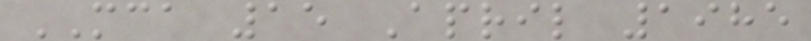MCA 15 April 1985
